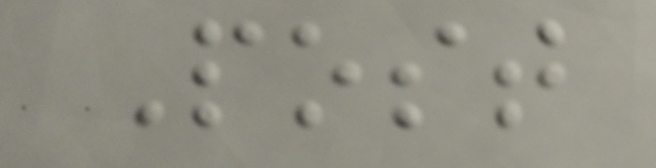Post
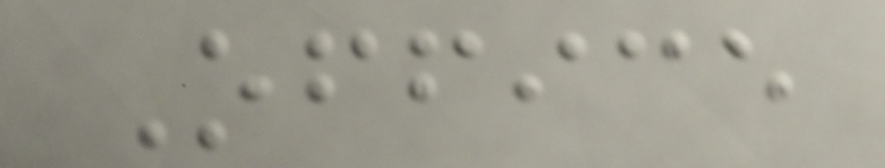Office
